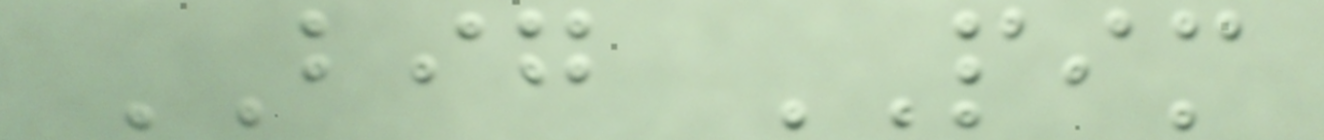BIG PIM
